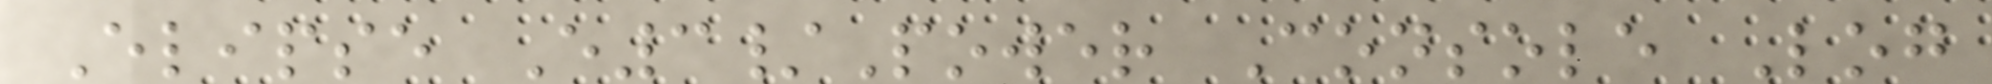Elipse E3/Power Console Log
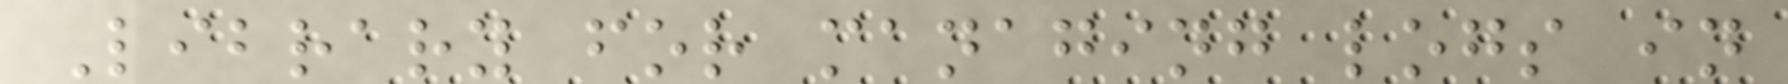Library for managing logs in
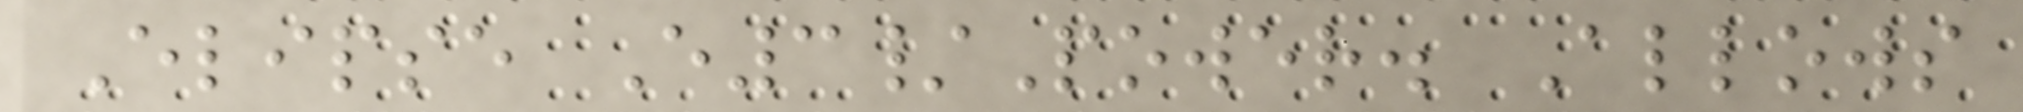Elipse E3/Power. Allows
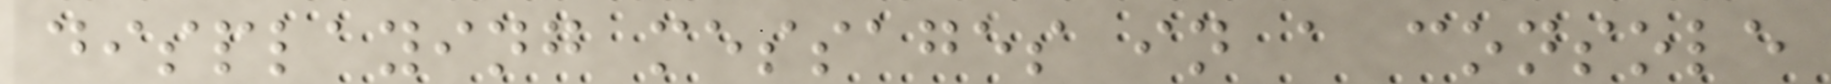displaying messages in a console
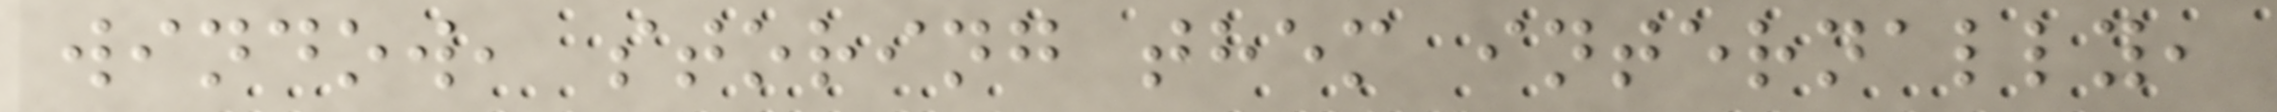window, storing them internally,
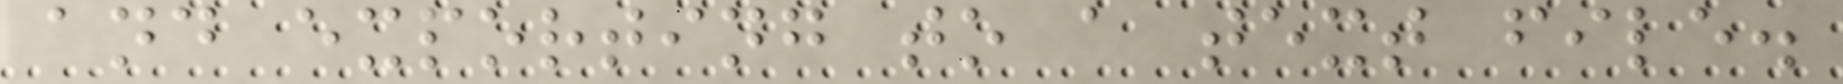and exporting to a text file.
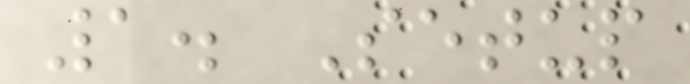1. Setup
